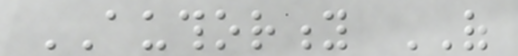AUTHORITY OF
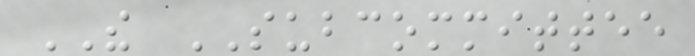THE SUBCOMMITTEE
